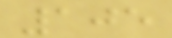105
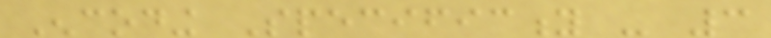Encoding Specificity - 3
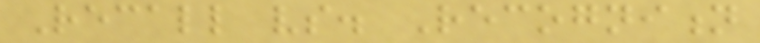Recall vs. Recognition
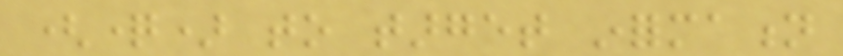(question) to target information
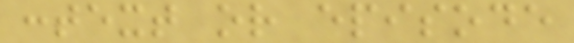context or episode
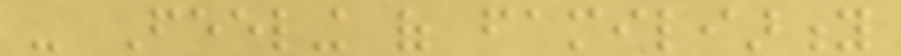- Feeling of familiarity
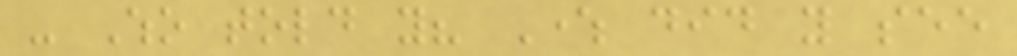- Who told you? Where did you see
